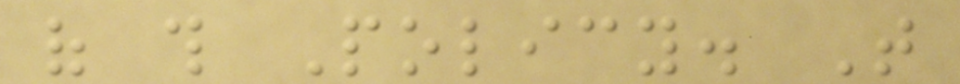of this Policy. That
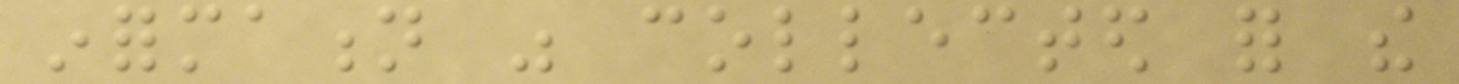information was collected for the
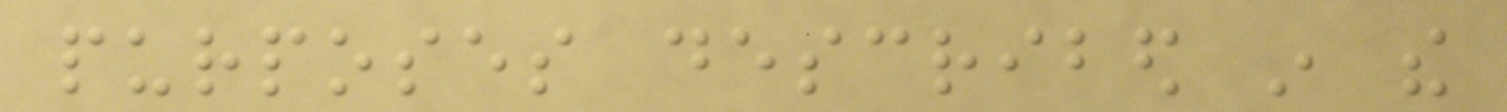purposes described in the
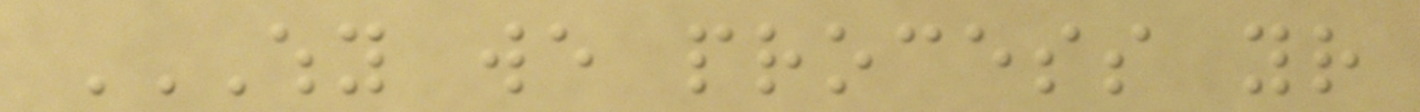WHY WE PROCESS YOUR
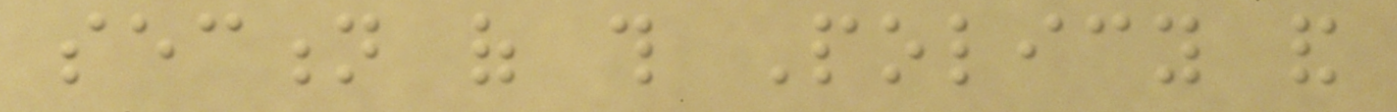section of this Policy and
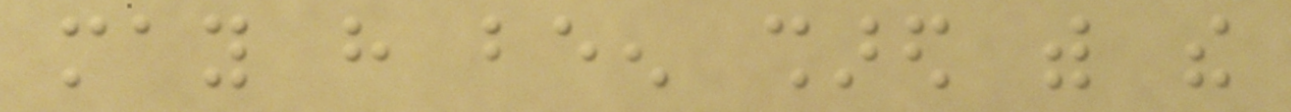may have been shared with the
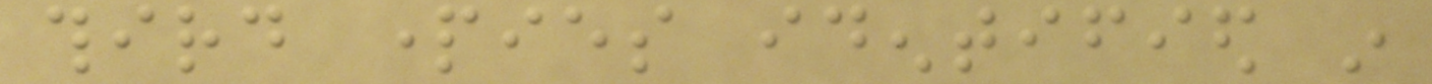third parties identified in
